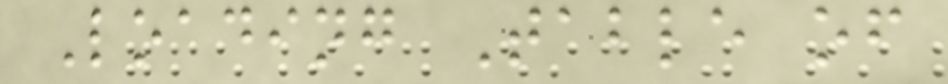Loading Table of
